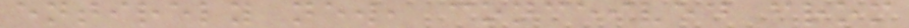entirely new, conceived from
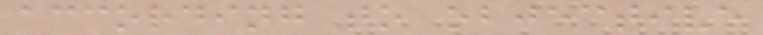according to objective
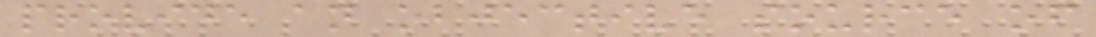provide an objective source of
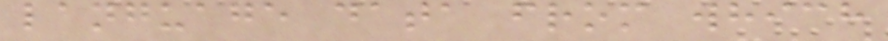language data from which
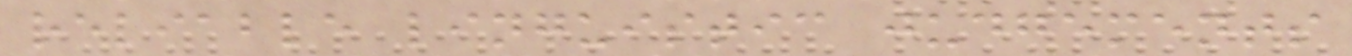reliable linguistic judgements
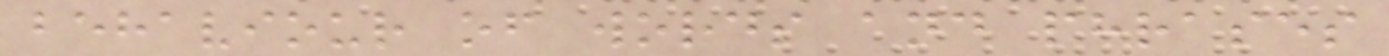behaviour of words and phrases
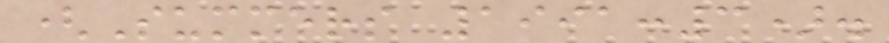(Summers 1991:3).
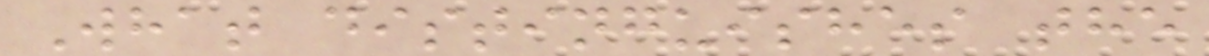What distinguishes the
